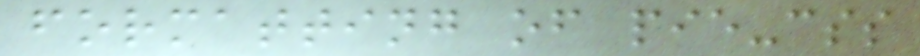formatting of pie-css
